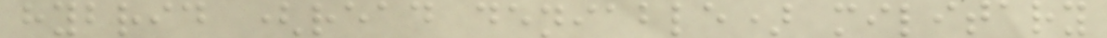hybrid (read deniable) military
